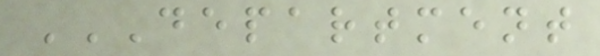DEPARTMENT
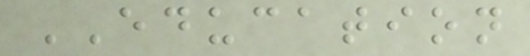EDUCATION
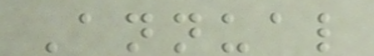Annual
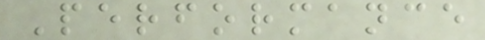Performance
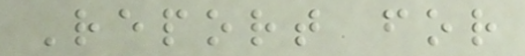Report for
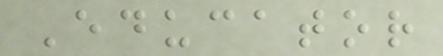Educator
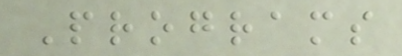Programs
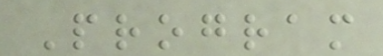Program
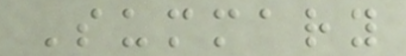Summary
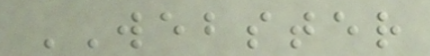WEBSTER
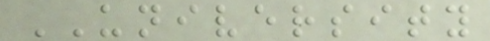UNIVERSITY
